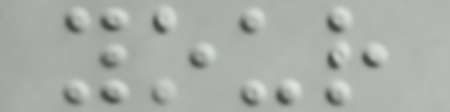your
